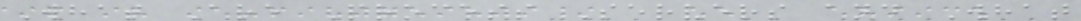What Are Process Servers and What
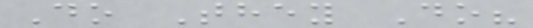Do They Do?
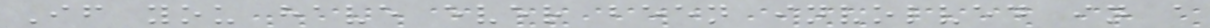If you have ever been involved in a
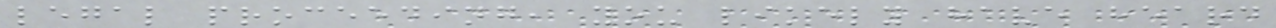legal proceeding, you likely have heard
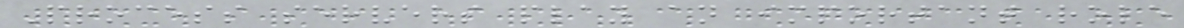Process servers play an important role
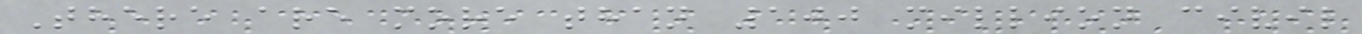There are more than 100 million civil
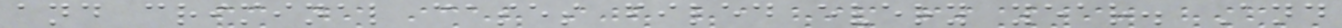and criminal cases filed every year. And
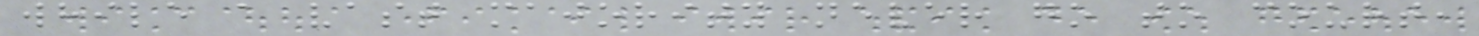while a vast majority never go to court,
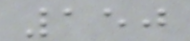150
